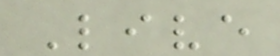Live
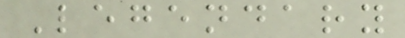Legendary
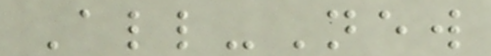All-New
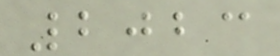2023
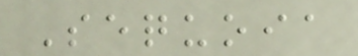Sequoia
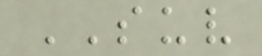SUV
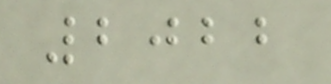2022
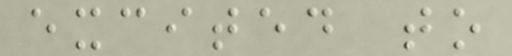excited to
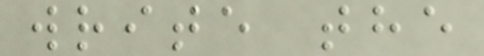write the
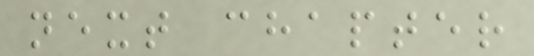next chapter
